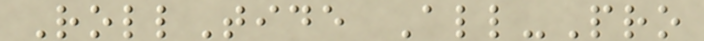RollTide All-Pro
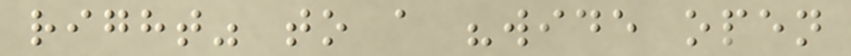right" to a "wide open
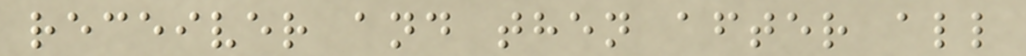receiver and then after all
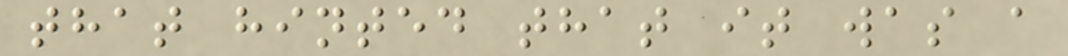that hinted that it was a
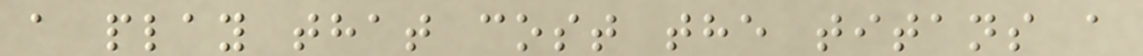a play that cost the titans a
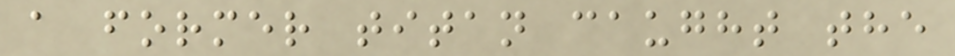a former titan caught the
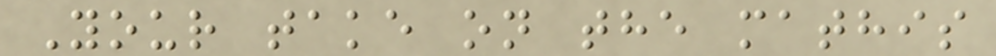Your take on the mathis
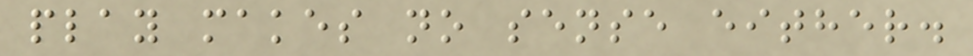play makes no sense either.
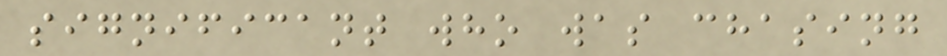significant who was chasing
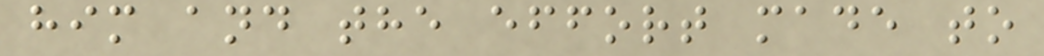him and the effort made to
